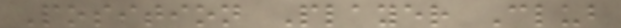Position Player Club
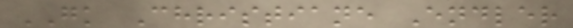GK Christiane Endler
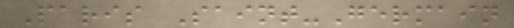Paris Saint-Germain
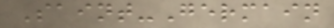Saint-Germain
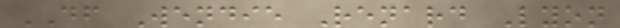DF Wendie Renard Lyon
